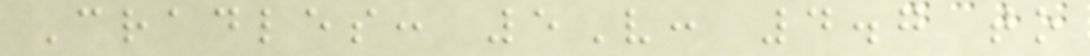Cradles: 5V: 4.7 to
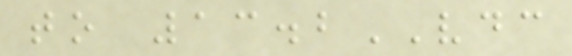to 13.2VDC
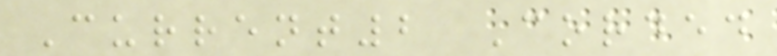Current2 Corded
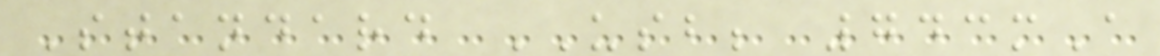Standard USB; 743mA
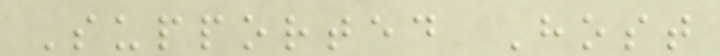Supported Host
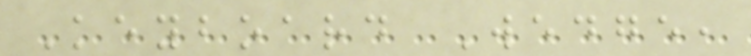Keyboard Wedge,
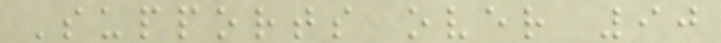Supports over 90
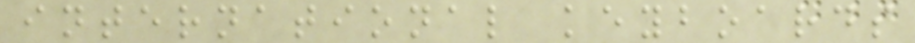international keyboards
